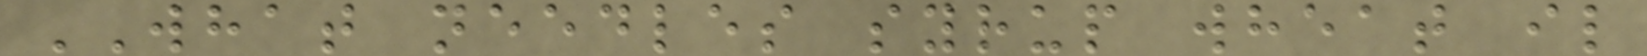WHAT needles syrup wheat il
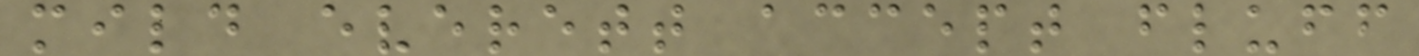mild everett accept fluff
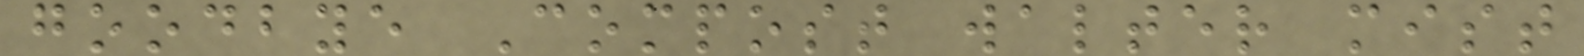goodbye Compost walter mist
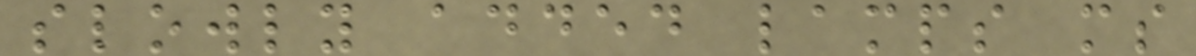slowly added lamps ms
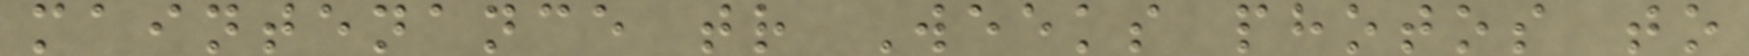maintenance tr Weeks photos to
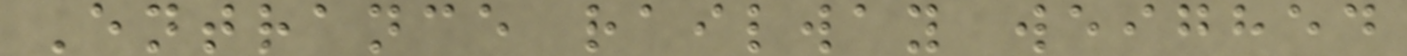Entrance railway weighed
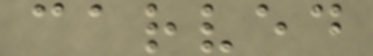carved
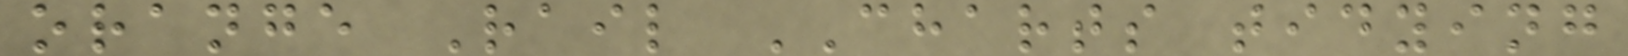orange Rail CHARTS tidying
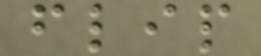flip
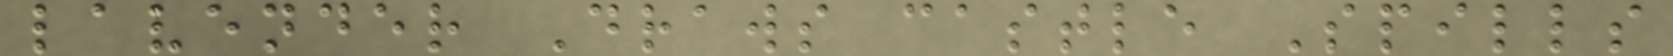lavender Draws castle Spills
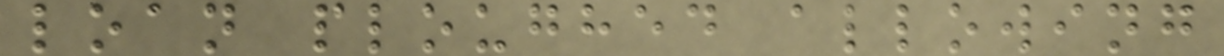loan ploughed allowing
